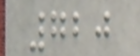720
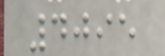4095
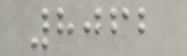8062
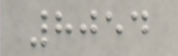8054
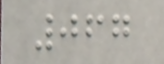067
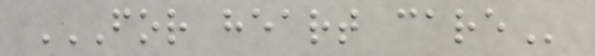FOR HEART CARE
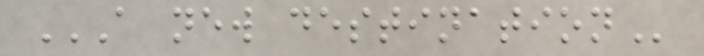A NEW DESTINATION
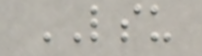LSU
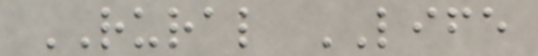RURAL LIFE
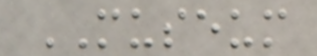MUSEUM
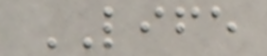LIFE
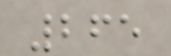265
